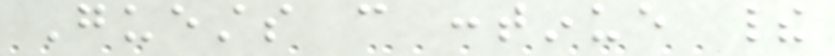Guests can continue their
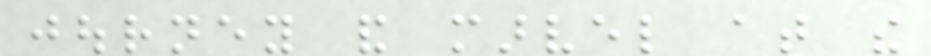journey and marvel at the
